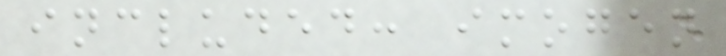included: imogen
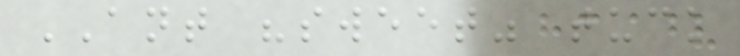ANT "sweet" tuck
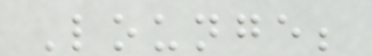Lounge;
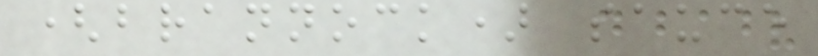(brannock) sauce
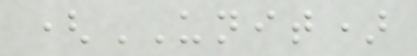(UNIT)
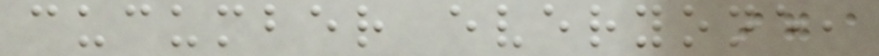cucumber everyone,
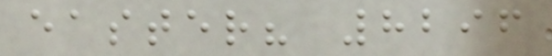easter? 8296
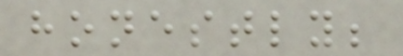honestly;
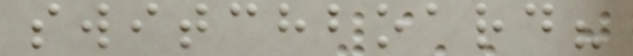switchboard?
